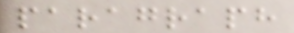paragraph
